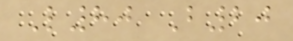L80 B20
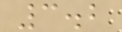3.2
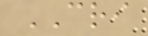CRI
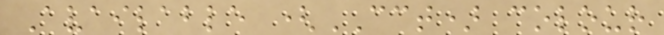Available (CCT) colour
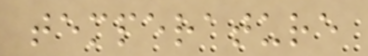temperature
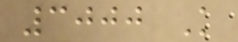3000 K
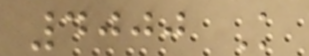4000 K
